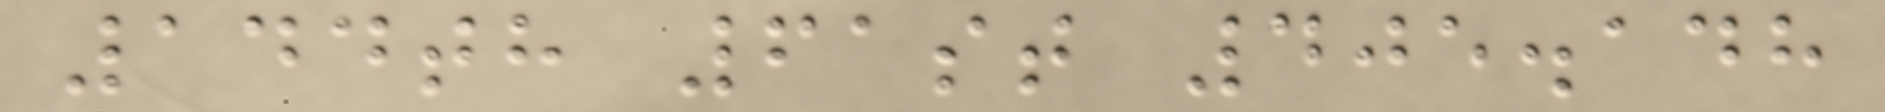144th 61st 405.148
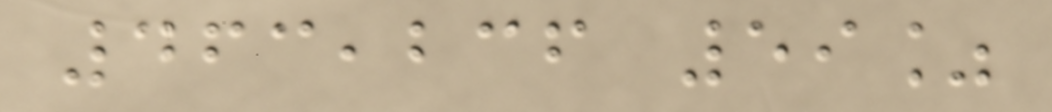463,236 59%
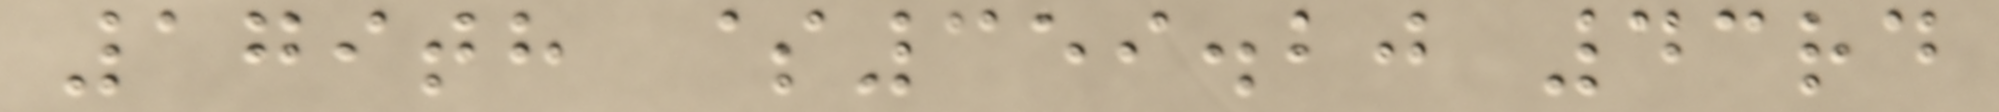179th $359.20 43rd
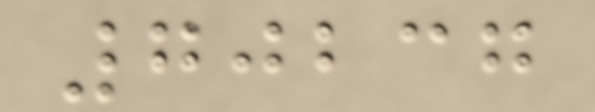70237
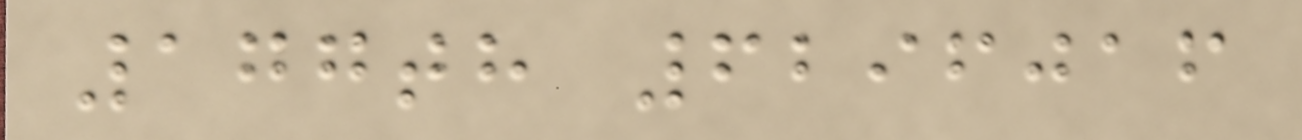177th 6296016
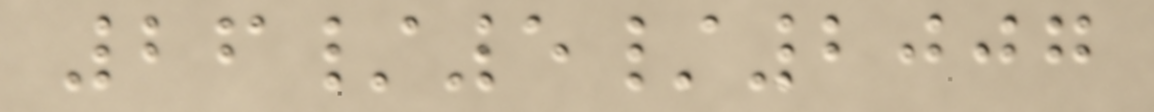26/5/2007
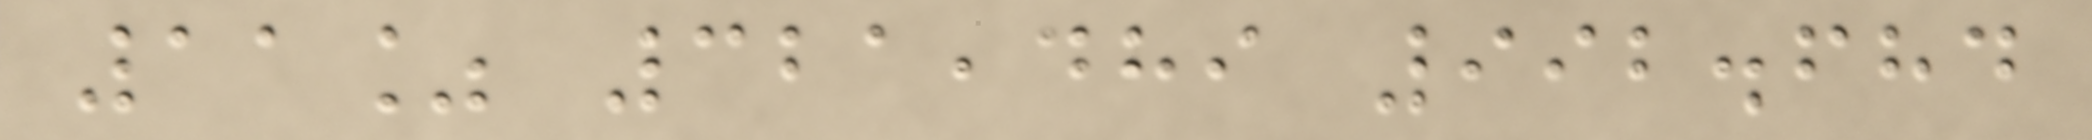11% 321,489 992.684
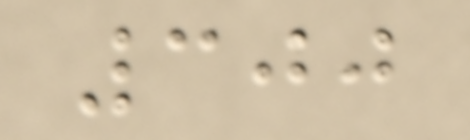300
